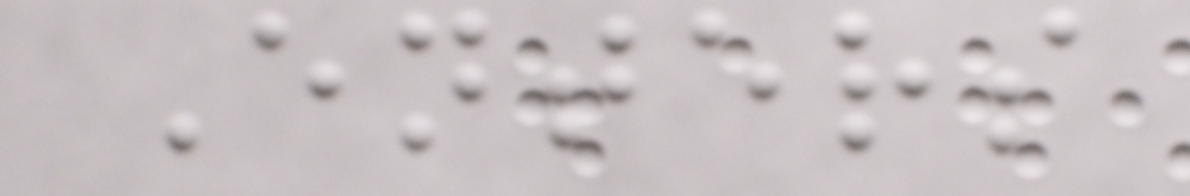Enters
